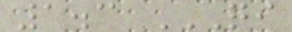1.3 QI
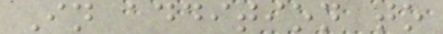In addition to
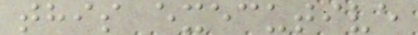this executive
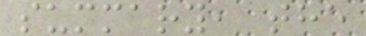summary, the
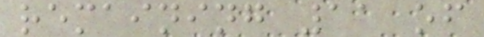remaining 11 of
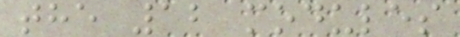the 12 modules
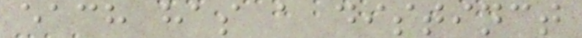each has a distinct
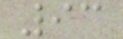93
